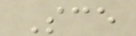Sce
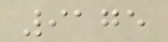9175
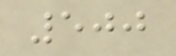500
